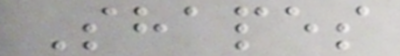Shapes
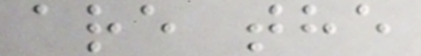are the
